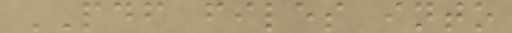PDF files into
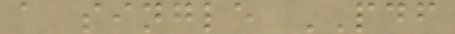a single PDF
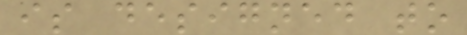is designed to
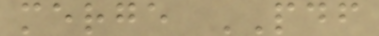merge PDF
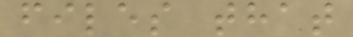files that
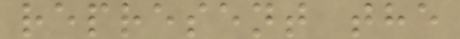represent the
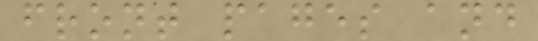front pages and
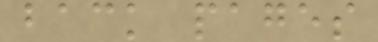back pages
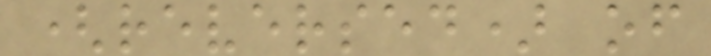(reversed) of
